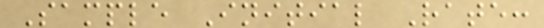Sample Initial Rate:
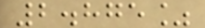2.875%
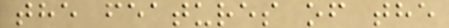the features of the
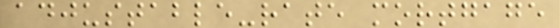adjustable-rate mortgage
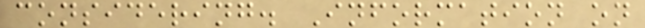considering. Information on
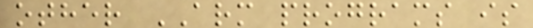other ARM programs is
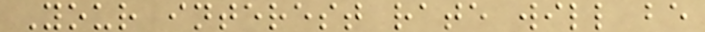Your interest rate will be
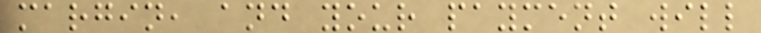margin, and your payment will
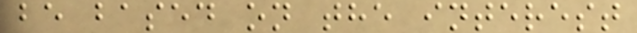be based on the interest
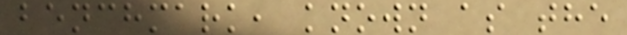benchmark, known as the
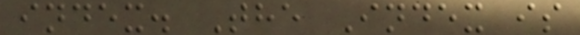index. The Index is
